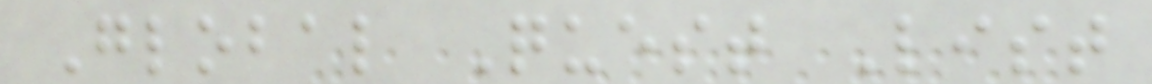Global Quest List
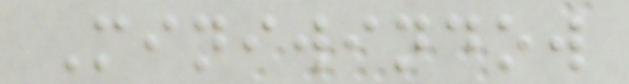Miniwindow
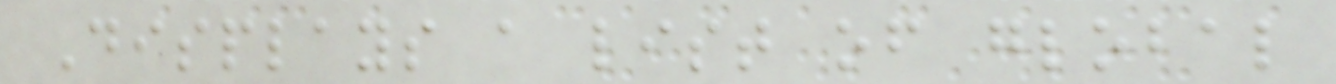Displays a list of global
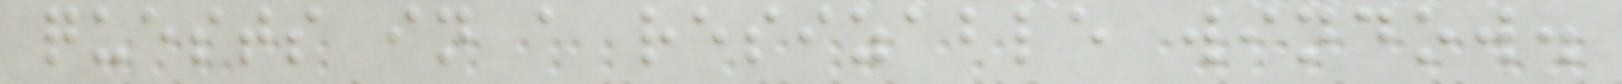quests in a resizable window.
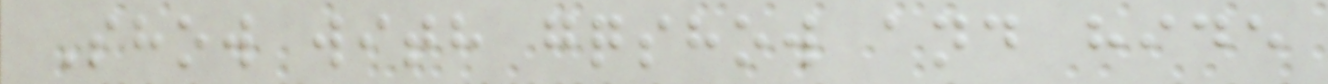Show with gqshow and hide
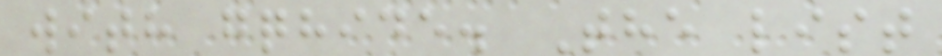with gqhide. The list
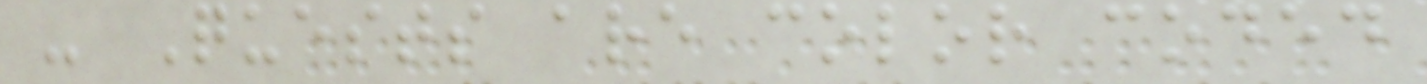- Quests are color coded
